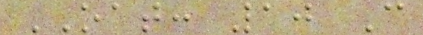OAT: 10 C
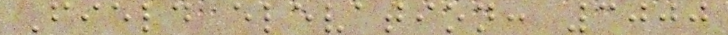Field elevation: 3000
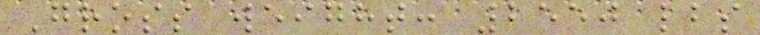Gross weight: 2550 lbs
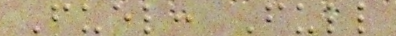Fuel: Full
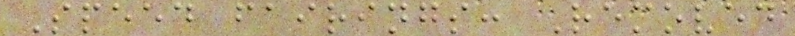Speed fairings: Removed
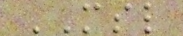MSL
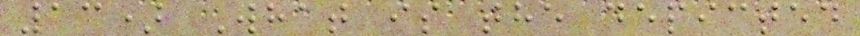13) What is the depicted
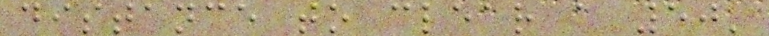distance to clear a 50'
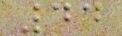44
